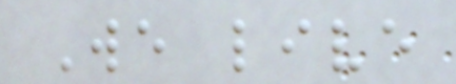We live
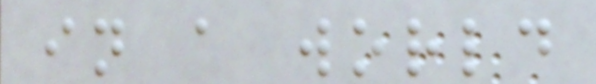in a world
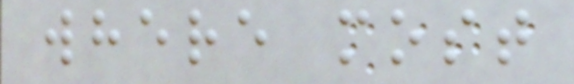where most
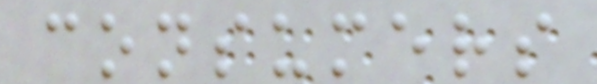consumers
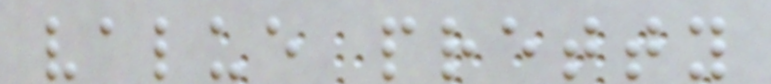value pretty
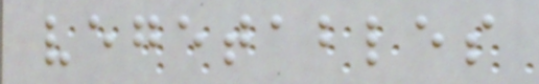vegetables
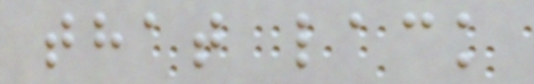that lack
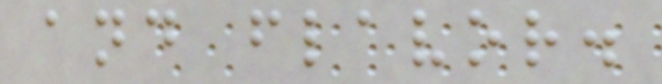and flavor.
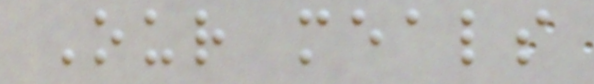Our meals
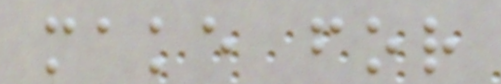make for
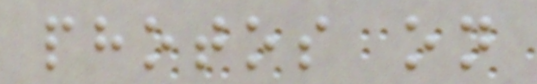photos on
